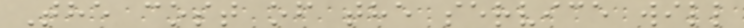The cost of the service will
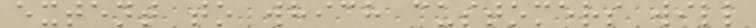extent to which customers will
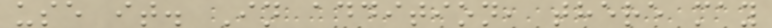use it. In addition, there may
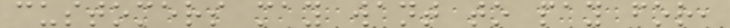customers may want to pay for,
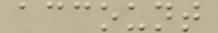account
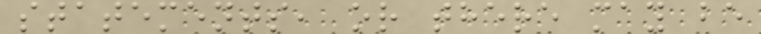statements, or there may be
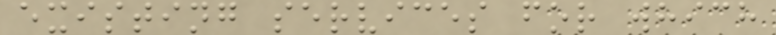existing services for which
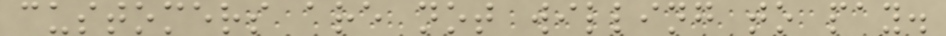customers are not willing to pay.
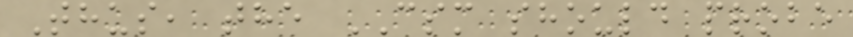Thus, the CSM should probe
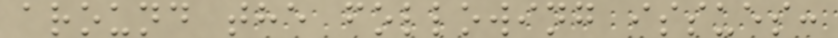around the following issues:
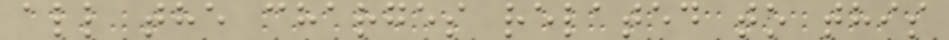all the charges related to this
